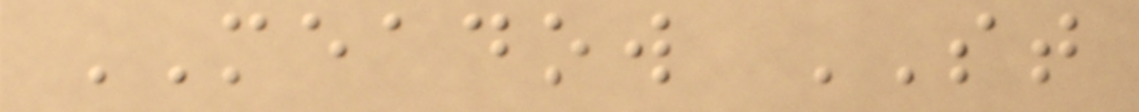MEADOW ST
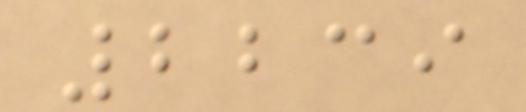2239
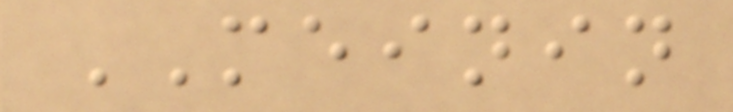MEININ
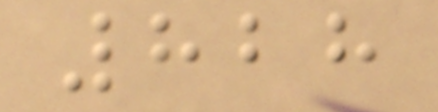828
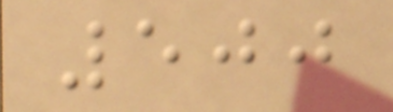500
